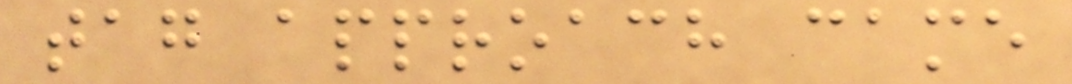tag approach came
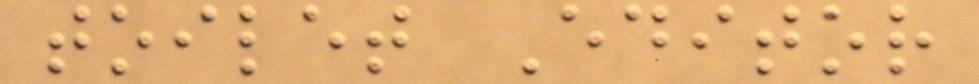toilet Editor
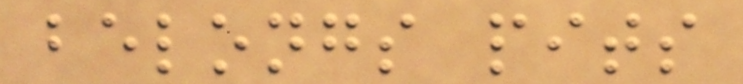belongs pits
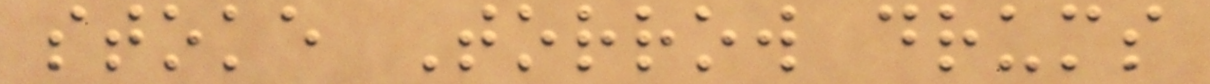stoke Torrow drums
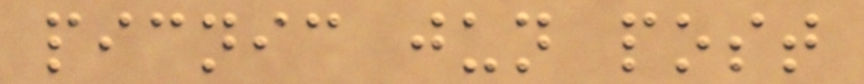picnic jun post
